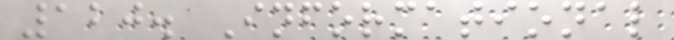120. Informational
